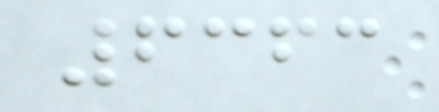6363
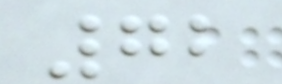72
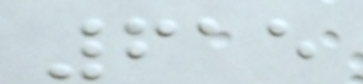615
